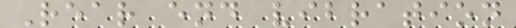Rear end vibration
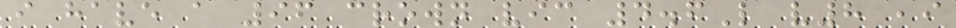i have a 96 crown vic 4.6L v8 ,i
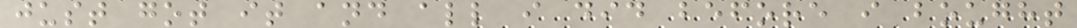just got it and all i did before i bought
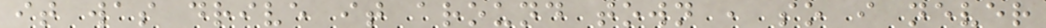it was drive it around town , so i never
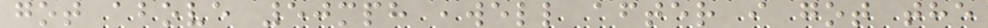got above 50mph ,well after i got the
